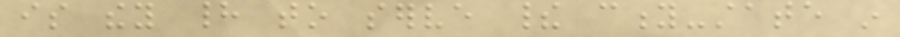is they had to serve their city-state in
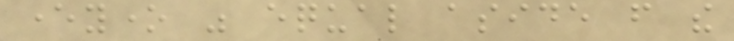everyone was equal aside from the
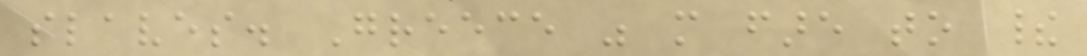slaves. Greece was more fare to their
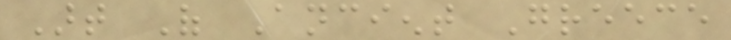Art Of Ancient Greece
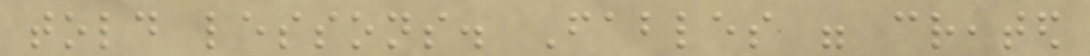told lessons. Fables were created
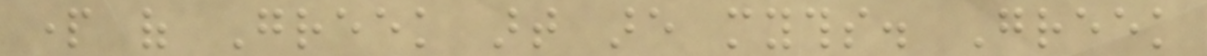part of Greek art are myths. Greek
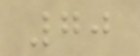70
